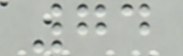74
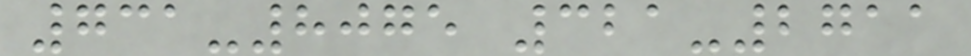731-8075 321-2711
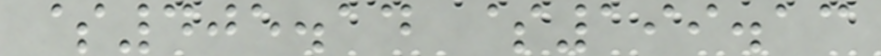$405.14 $199.13
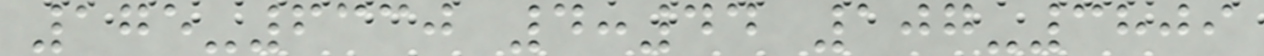175-6330 4:44 107-3809
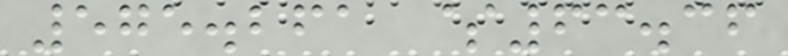575.261 $63.36
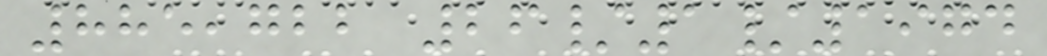885,722 26/1/1974
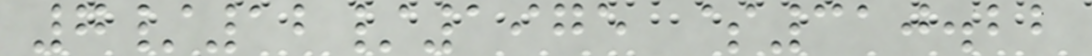7/12/1975 $310.22
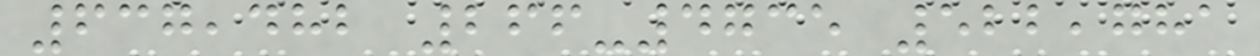637,482 266-4735 522,781
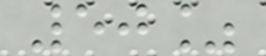50%
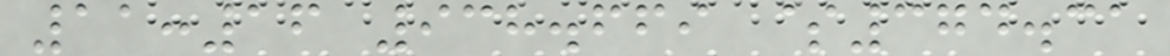11:16 938.669 $374.31
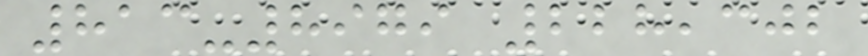813-8979 228,302
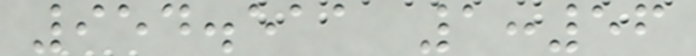954.511 1:56
